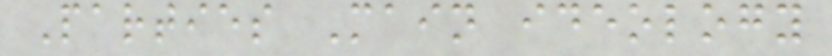Parties Main ideology
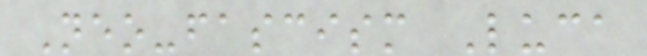Neo-fascism Luca
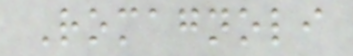Romagnoli
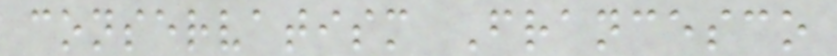conservatism Francesco
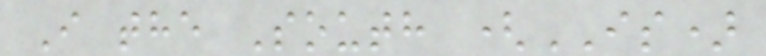I the South (IS)
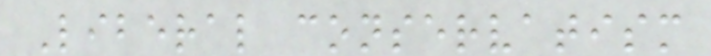Liberal conservatism
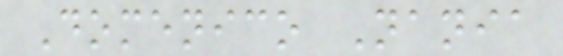Domenico Nania
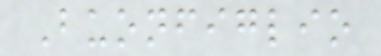Buonfiglio
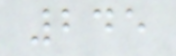245
